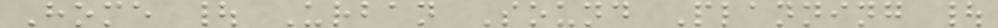Home | Urban Sound Planning |
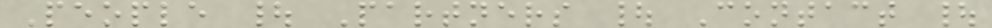People | Partners | Contact |
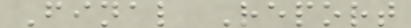Final Report
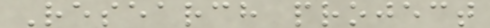Research project
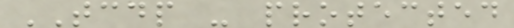TCDP - protected
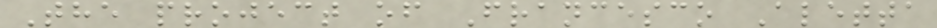The project of Francesco Aletta
